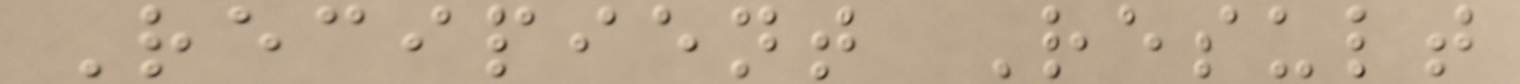Recipient Result
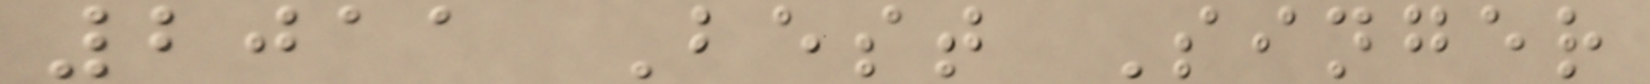2011 Best Singer
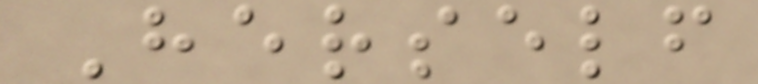Herself
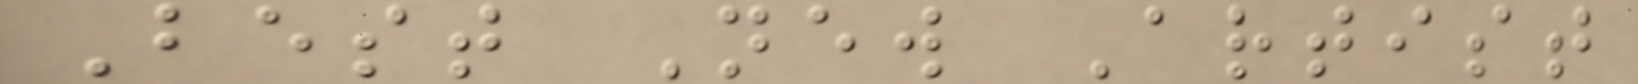Best New Artist
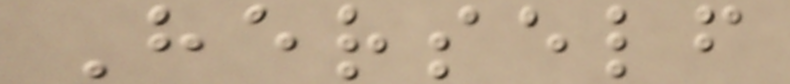Herself
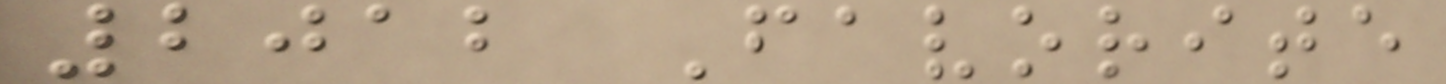2012 Favorite
